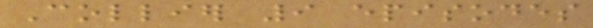Collier 9 episodes
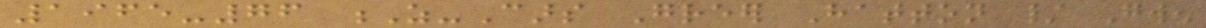1965-76 Z-Cars Greer Hatton / Gwen
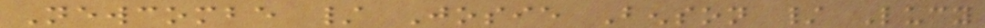Newcombe / Josie Benson / Lucy
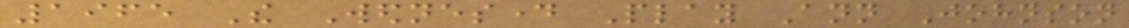1965 The Wednesday Play Ann Johnson
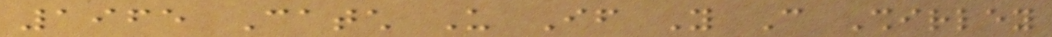1965 Catch Us If You Can Shirley
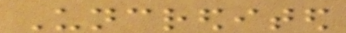Uncredited
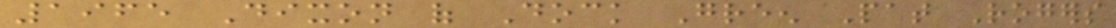1965 Dixon of Dock Green Pat Rogers
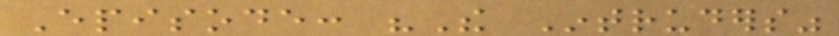Episode: "The Intruders"
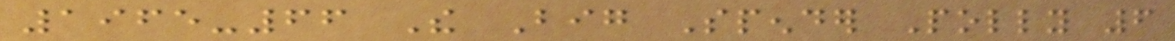1965-66 The Big Spender Polly 6
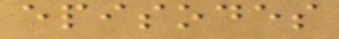episodes
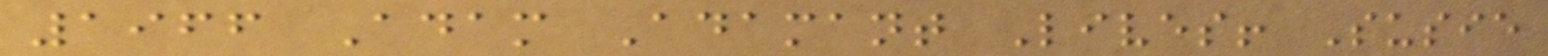1966 Adam Adamant Lives! Susie
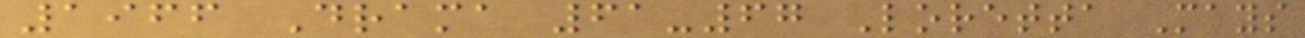1966 Drama 61-67 Loretta Mays
